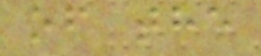of the
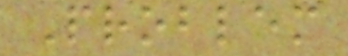Problem
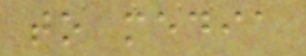to media
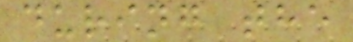during the
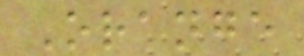Orange
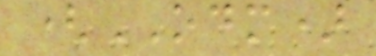(ODM)
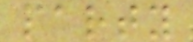party
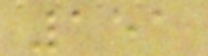151
